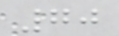70
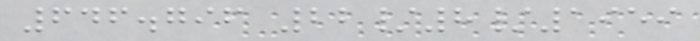646.796 22/8/1959
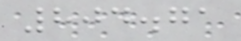804.71
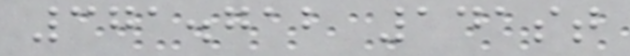371.712 141st
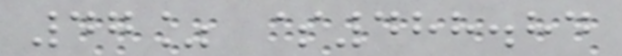47% $488.84
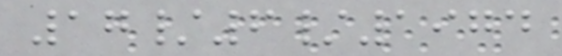17/6/1974
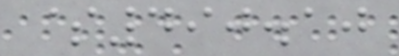$490.10
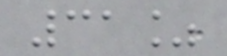31%
